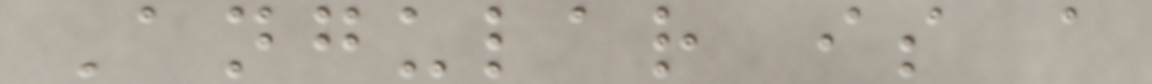Angular is a
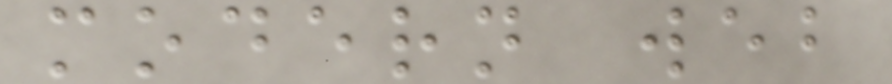modern web
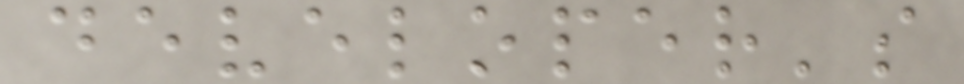developer's
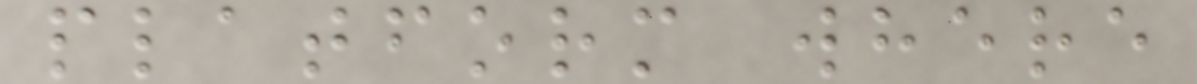platform where
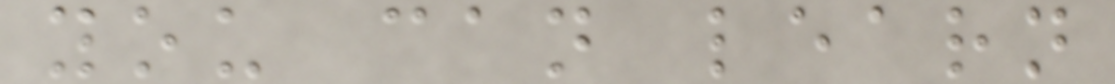you can learn
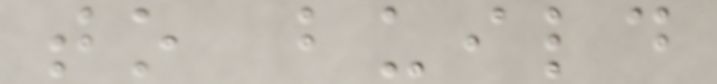to build
